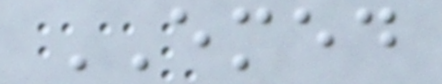EMED
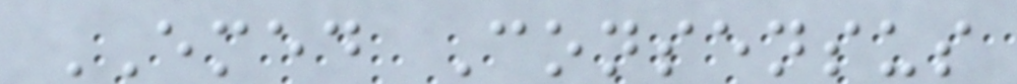EMED Consensus
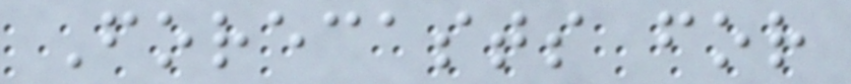Forecasts for
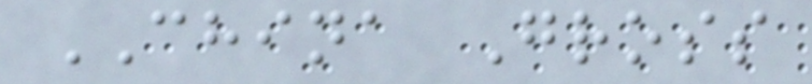CHINA Gross
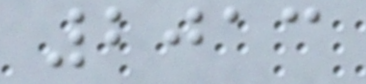2013
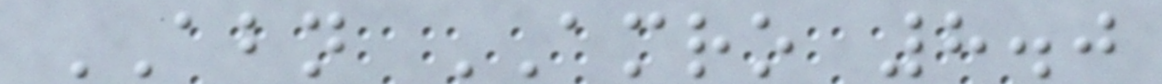ABN AMRO 8.0
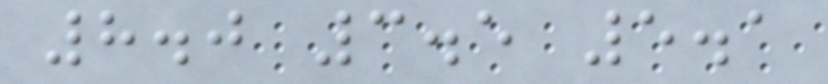8.0 3.5 5.1
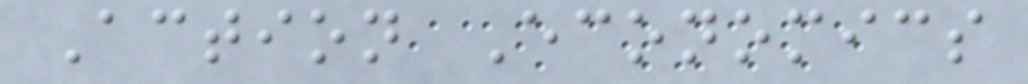Action Economics
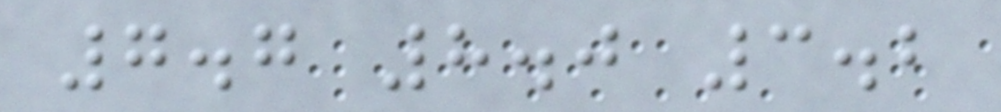7.7 8.0 3.2
